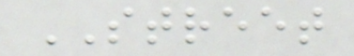STREET
